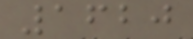1620
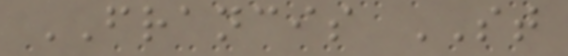FRANCIS ST
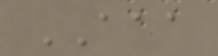AAA
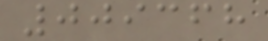009368
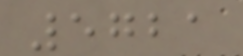5721
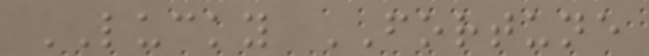LUCKY FORTUNE
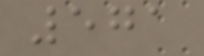571
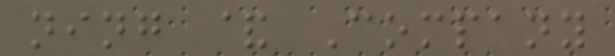ning & Company
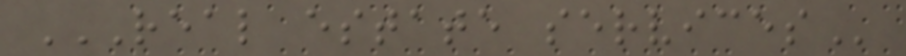REAL ESTATE SERVICES
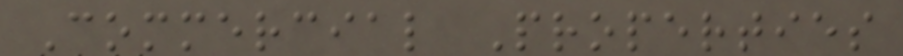Commercial Properties
